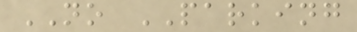NO PARKING
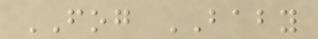FOG BABY
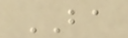BA
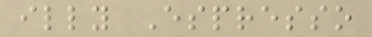illy Espresso
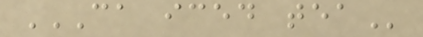CA ICED TEA
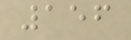156
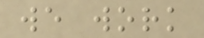we work
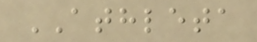ATHLETA
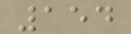154
